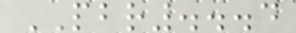PBR...4
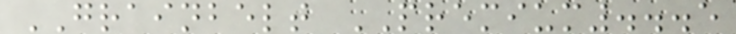GRAINBELT PREMIUM...5
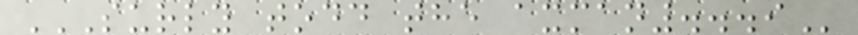SURLY TODD THE AXMAN...9
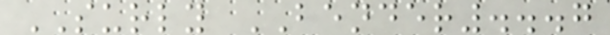SURLY BENDER...7
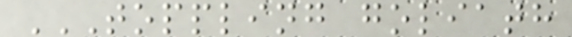TOPPLING GOLIATH
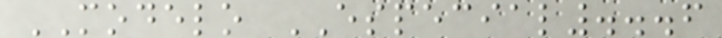MODELO ESPECIAL...6
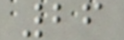26
